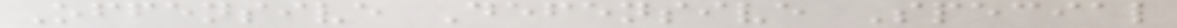Offensive Defensive Special
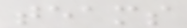teams
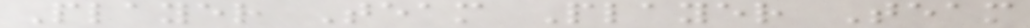Player Team Player Team
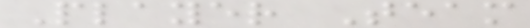Player Team
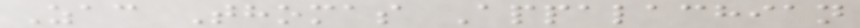Zac Thomas Appalachian
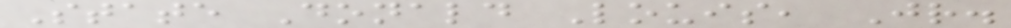State Donald Louis, Jr.
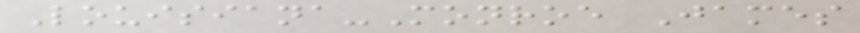Louisiana-Monroe James
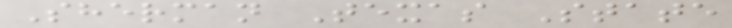Sherman Texas State
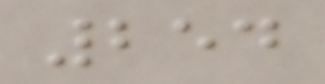254
